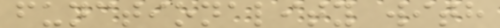functionality with
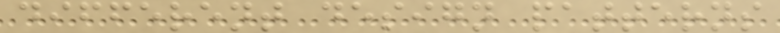different design patterns
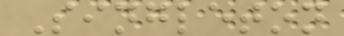Singleton
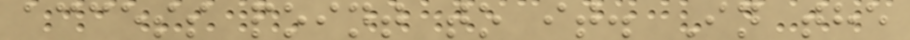access point to it. In the
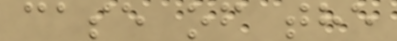case of the
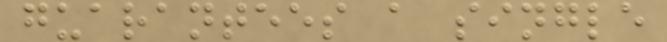guarantees a single
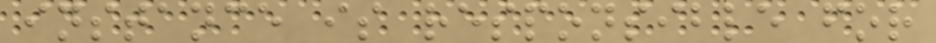instance is responsible for
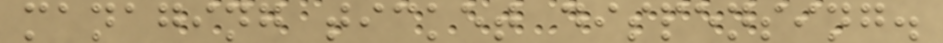managing ticket dispensing.
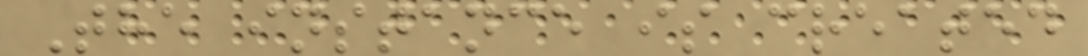The instance is created
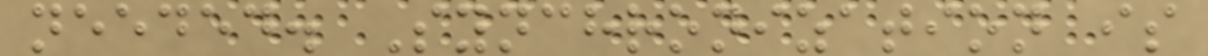needed. Synchronization is
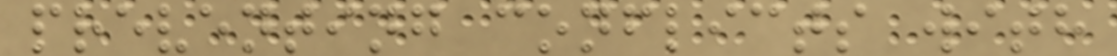preventing conflicts with
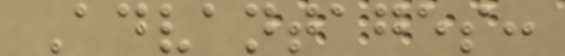Advantages:
